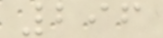296
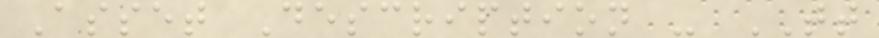Asset Description - TT
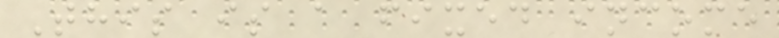This is a fixed income
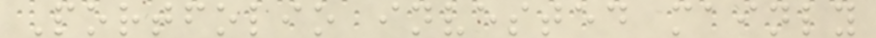Portfolio invested mainly
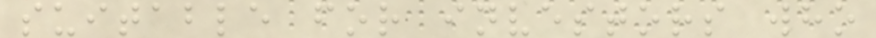suitable for investors who
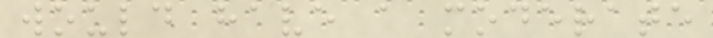would have a moderate
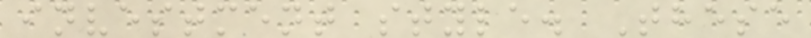investment style. These
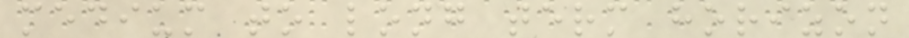medium to long term horizon
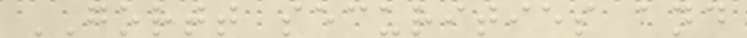GORTT securities and
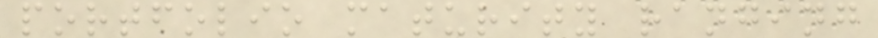portfolio maturity ranging
